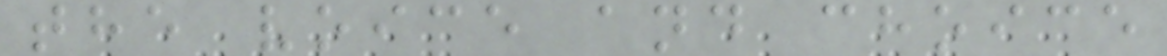the voice and choice
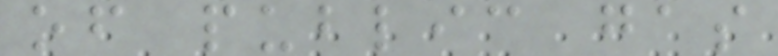of public gas
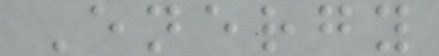Energy
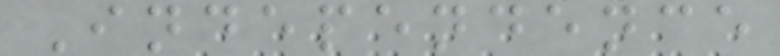Independence
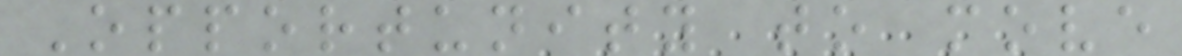Opportunity to move
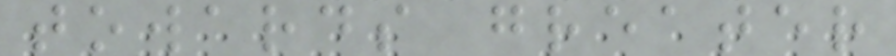towards greater
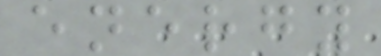energy
